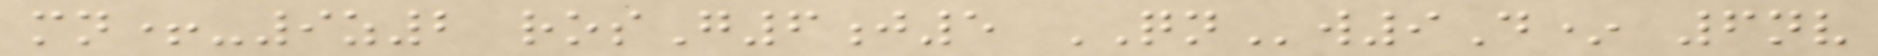mn+-9z2 rosG6j5 QNw9D* 6nv
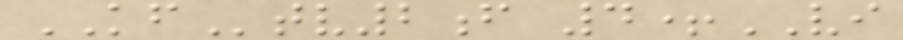KFtv2f 4+VI
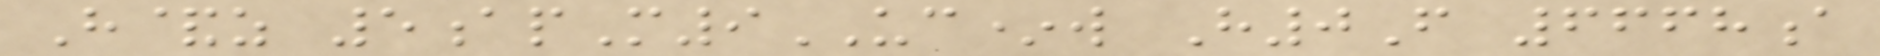H&z 5apM9UC*w H0F 6668a
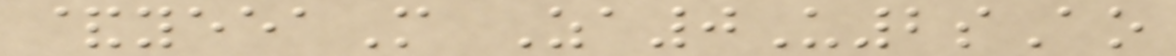&yeeaM Za0U2sAo
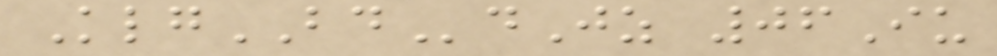KlgBDdJz 06Iu
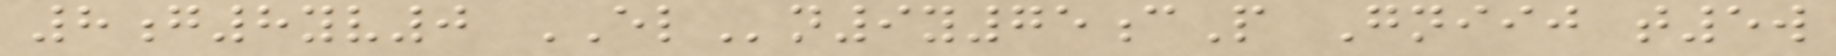8g8yv0 ELn9y75cP Gniij t5w
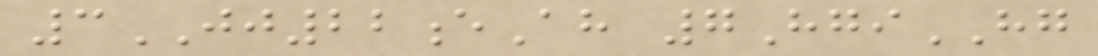3JJ22eAh 7HgiHG
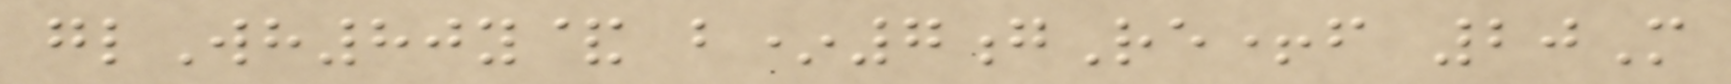glWh80y& b*7gRe+f 20M
